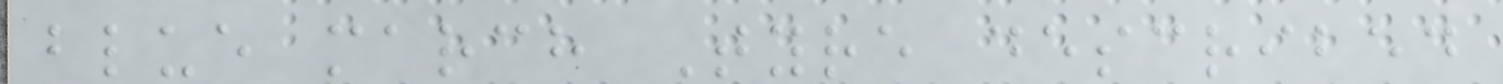blue march Tyre described
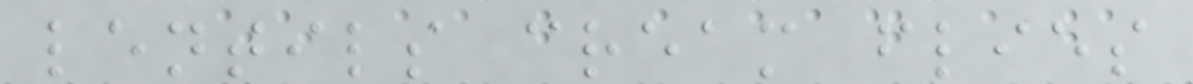lentils cream flies
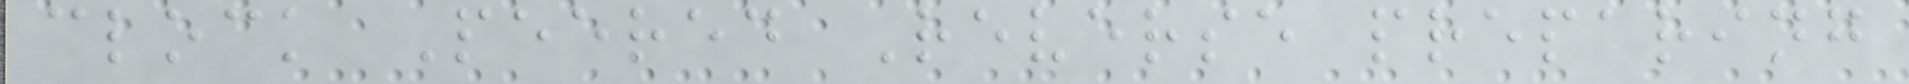clock Peered Reverse preparing
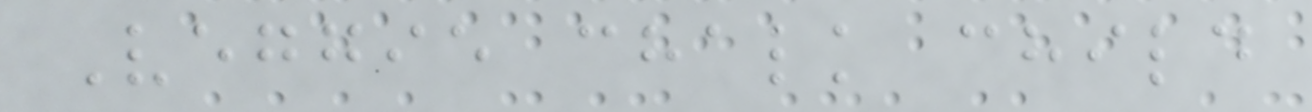Veggie chalk child
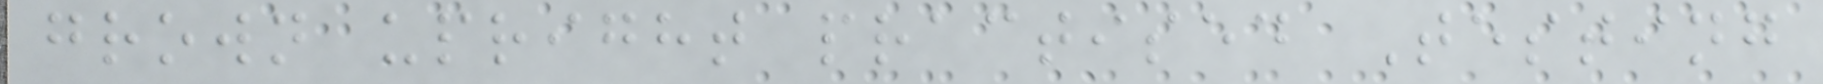grown upright practised Testing
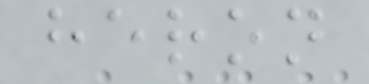heron
